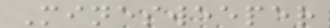Minesweeper
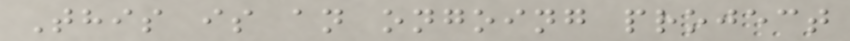This is an ongoing project
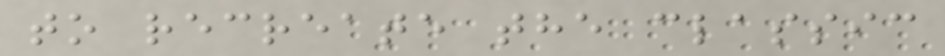to recreate the classic
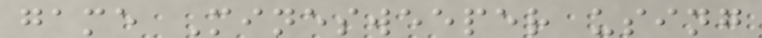game Minesweeper using
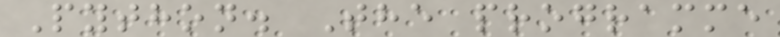Python. The programme
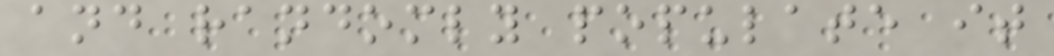and randomly populate it
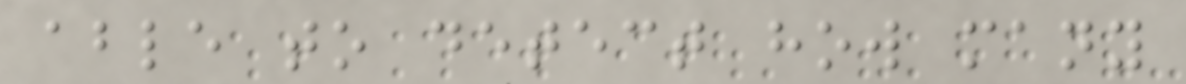able to detect how many
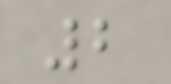2
